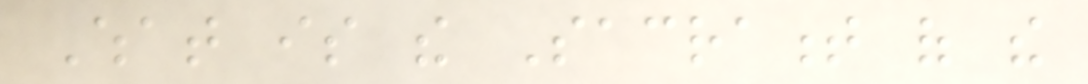What is the Sacrament of the
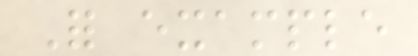For example
